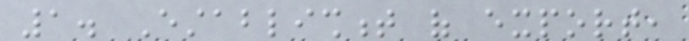1. Establishment of export,
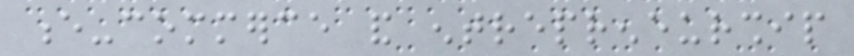e-commerce and entrepreneurship
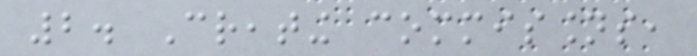2. Creating commissions,
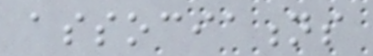associations
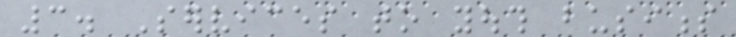3. Services to youth business
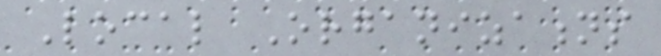Local Organizations
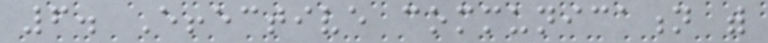6. Effective communication with
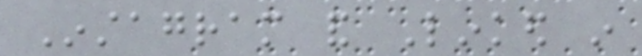Instagram and Linked in
